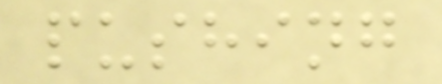pushing
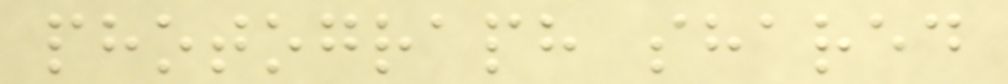photograph shared
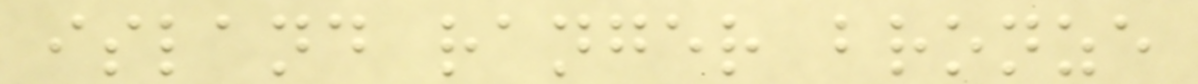island ranger bronze
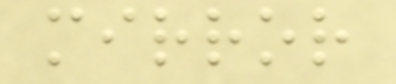mirror
